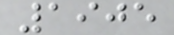1905
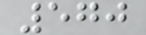570
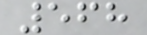568
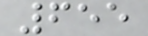655
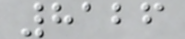8126
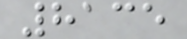8135
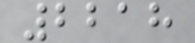2218
